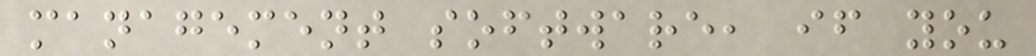management software, if you
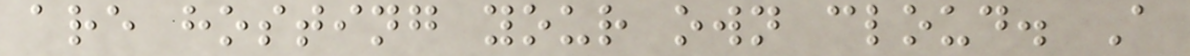are hosting your own cloud. A
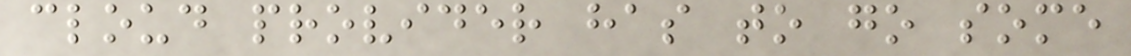cloud provider has to go some
